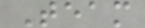Team
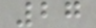27
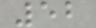52
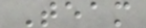Team
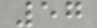57
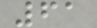61
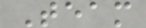Team
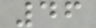46
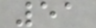51
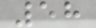58
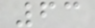63
